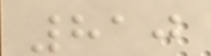810
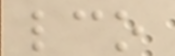lco
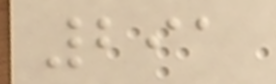291
